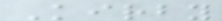Kirby
